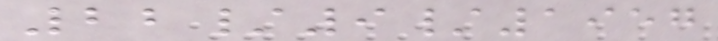22/9/1957
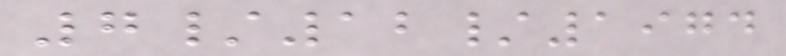7/12/1974
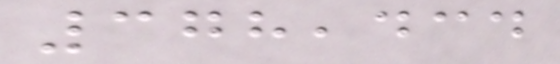378,434
